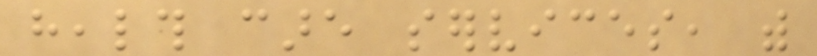health care services, with
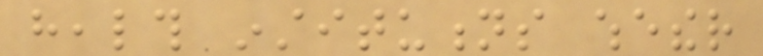health institutions whether
